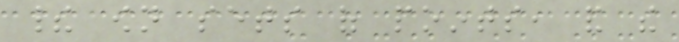their own sets of points, and the
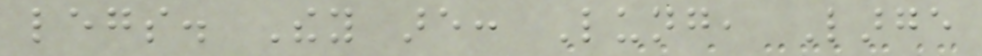legs. They are: Lung, Large
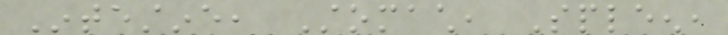Intestine, Stomach, Spleen,
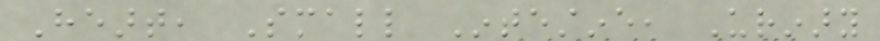Heart, Small Intestine, Urinary
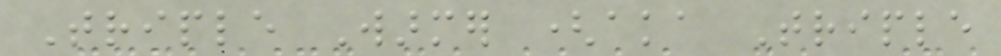Triple Warmer (aka Triple
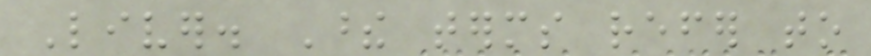Liver. These terms refer to
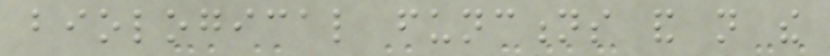biological functions and not the
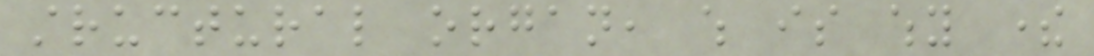structural organ, which is why there
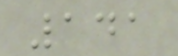141
